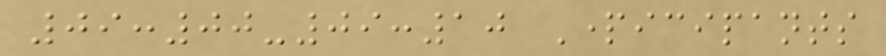09:00-09:10 Participants
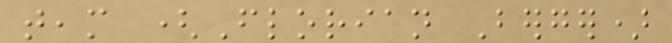team (Florian Berger)
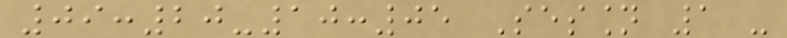09:20-10:05 Session 1 -
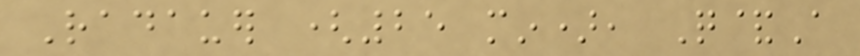Radauer (25 min), Q&A
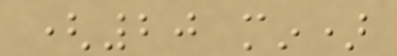(20 min)
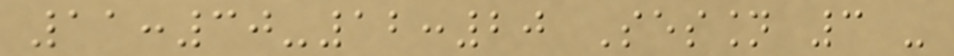11:30-12:20 Session 3 -
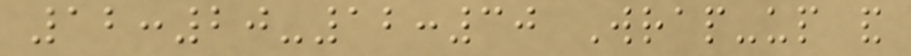12:20-12:30 Wrap-up and
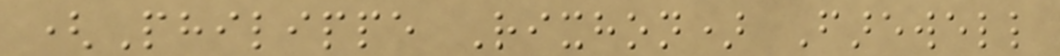(Philippe Rixhon) Farewell
